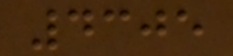4305
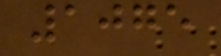1075
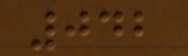042
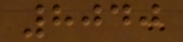8040
